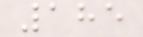185
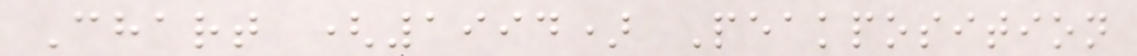Chart (1994) Peakposition
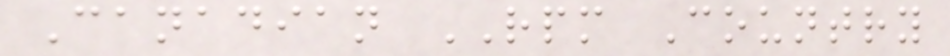Canadian RPM Country
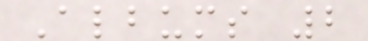Albums 2
